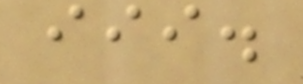iii.
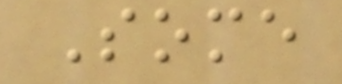Some
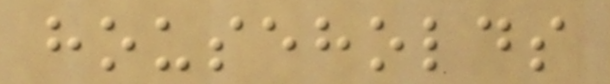households
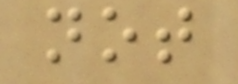not
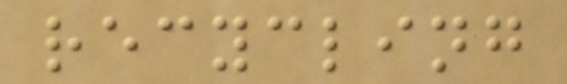recycling
